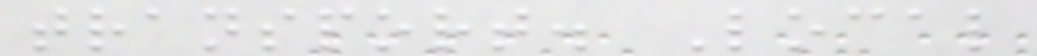transport. Local
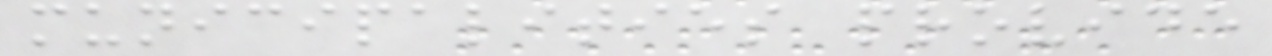municipalities provide
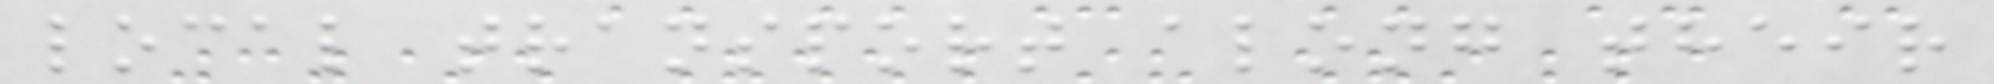local transport along their
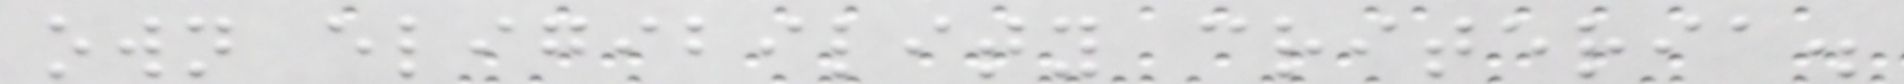own eligibility criteria.
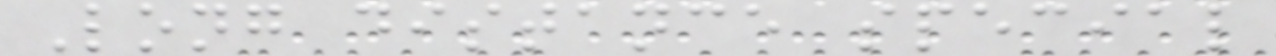Long distance special
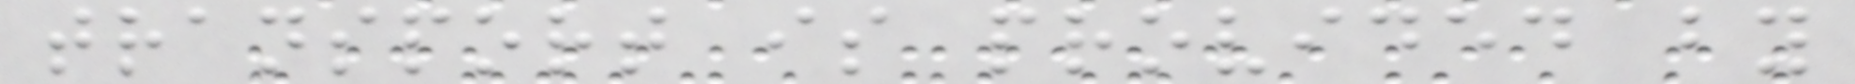transport is provided by
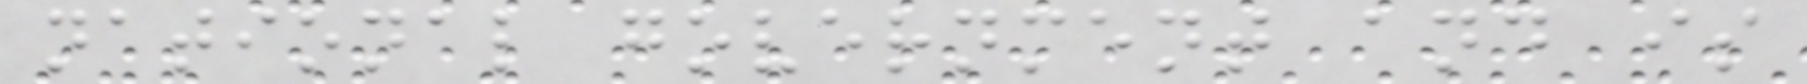national government and is
